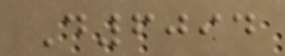D6094
